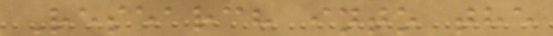Research into the
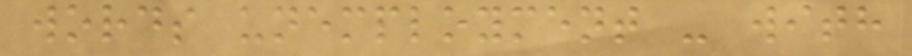words unemployment - with
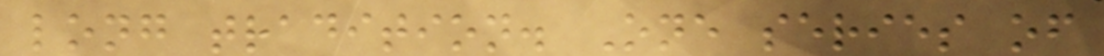long tradition. One series of
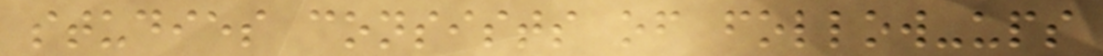studies consists of follow-ups
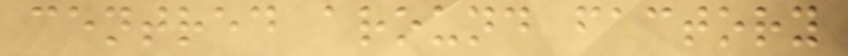centred around factory
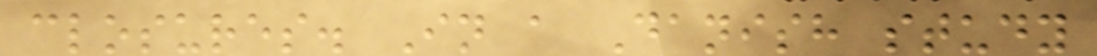closures. In a Danish study
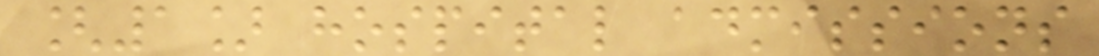[1] hospital admissions
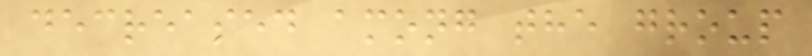decreased among the group
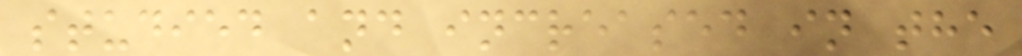studied and increased in the
